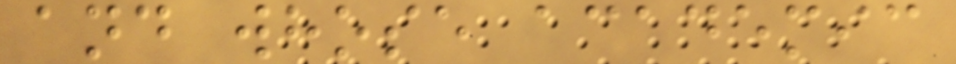and whose academic
